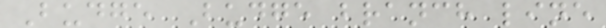Budge Budge branch line
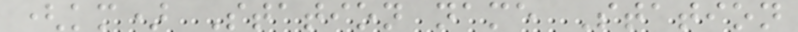(km) Station name Station
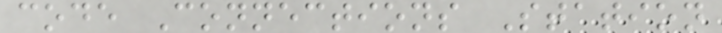code Connections Station
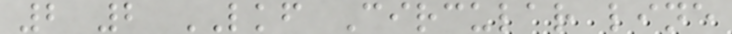2 2 LKF Circular line
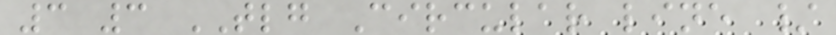3 3 TLG Circular line /
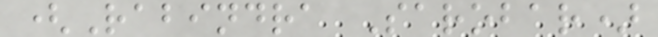(Rabindra Sarobar)
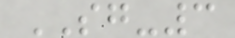SG-3
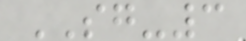SG-3
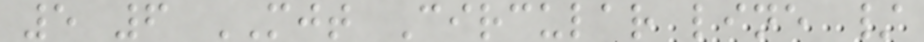5 6 MJT Circular line /
